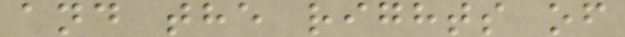and the rights of
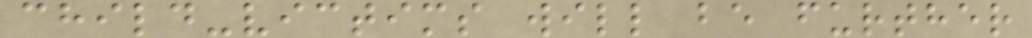child-victims will be further
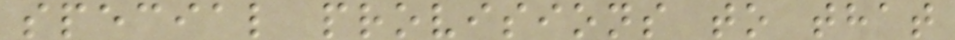special provisions to that
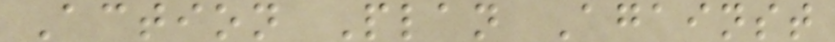Action Plan Against
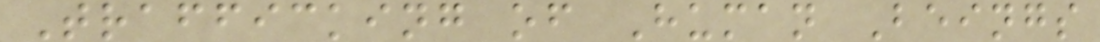Trafficking of Human Beings
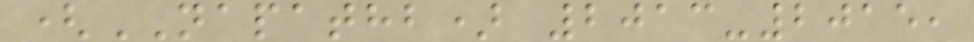(NAPATHB) 2013-2015,
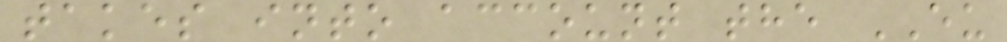takes into account the EU
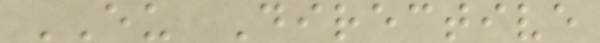EU Directive
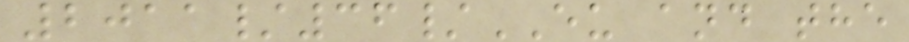2011/36/EU and the
